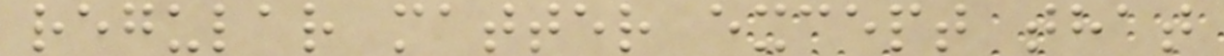regular matter except that
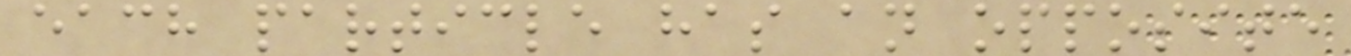each particle has an opposite
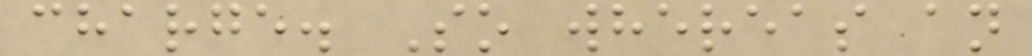charge. So whereas an
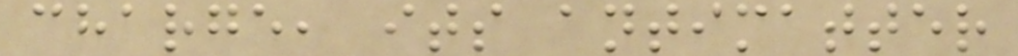charge, its antimatter
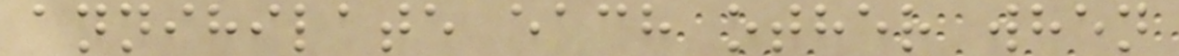annihilate each other when
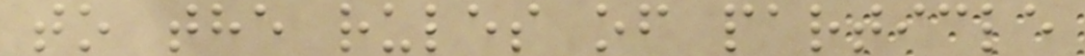to the rules of particle
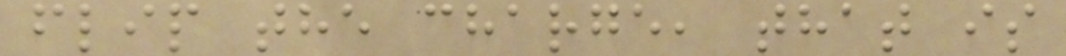flip the charge, that is
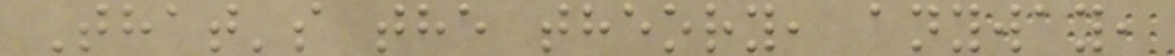That's the theory, anyway,
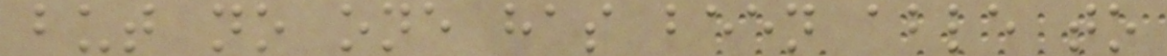but no one has been able to
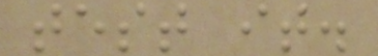test it.
